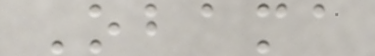Obama
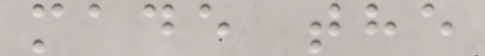made the
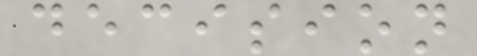decision
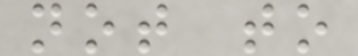not to
